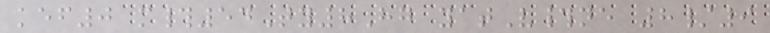kef0 m#54Ty8Hg yatV#ne 8/9
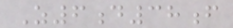Z6d38f
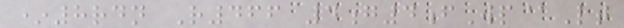*8rdn R466 4g4fWp@Lt
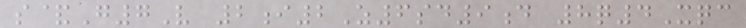s&G7V 2i2Z6sd9d 8q4Xqc
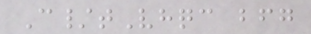C/tVhqc bfg
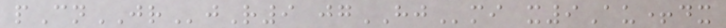pCnJRjR9 jgHJmi x9Au+dx
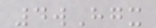4wHgx
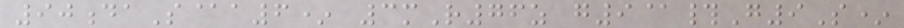90daS@a6* 3mR76z g9@#G9S*
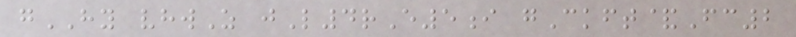gHY vhwZ jL4rE5i gCkft&Fc2
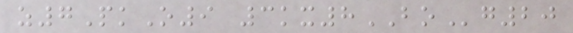z7PkO9 3kx8BOg20
